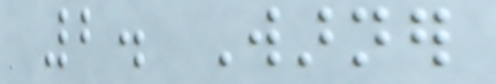2. Warner
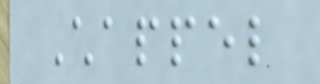Chappel
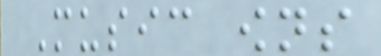Music owns
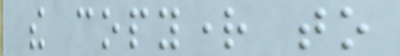the copyright to
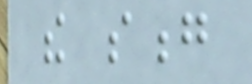the song
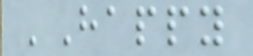'Happy
